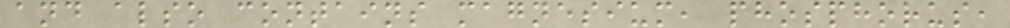and also contains magnesium, phosphorus,
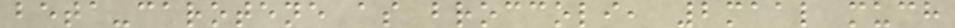beta-carotene as broccoli, 2maal much
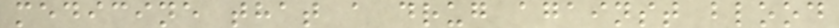medicine that a drug against blood
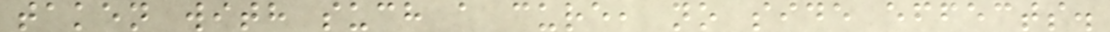taken with such a cure, no side effects.
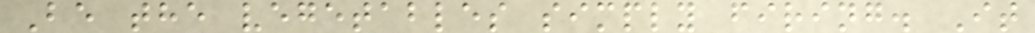Be the vegetables simply firing. It
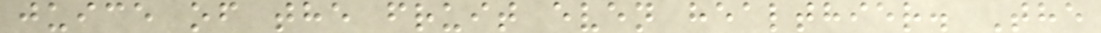juice of the fruit even healthier. The
